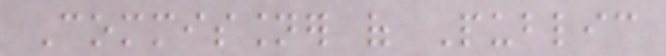Commissioner of Public
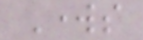Works
